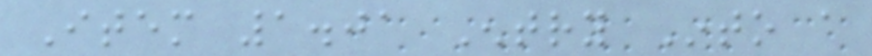Item 1.01 Entry Into a
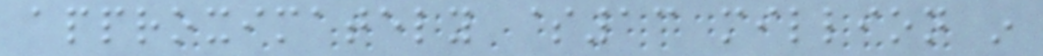approximately $13 million in
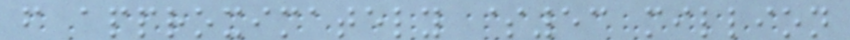from approximately $53 million
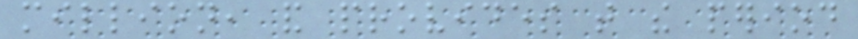million, and provides that the period
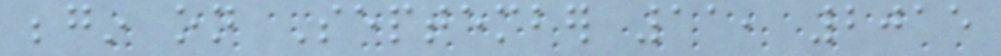begin on September 11, 2015
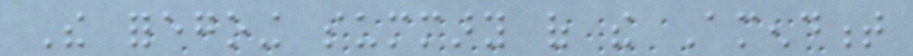The foregoing summary of the Amendment
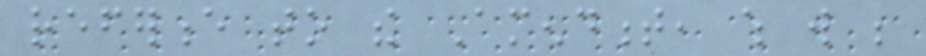reference to the Amendment, which will be
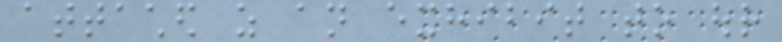attached as an exhibit to our
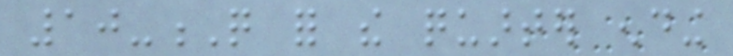10-Q for the quarter ending
